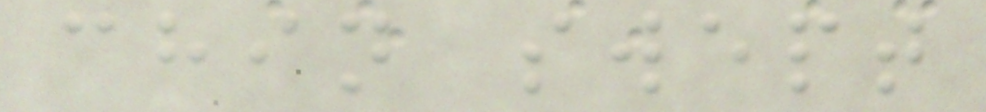chin swept
